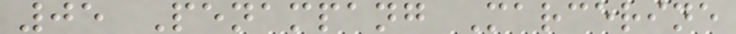05 Penampang Marcerine
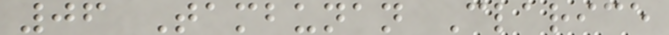06 Tambunan Clarice
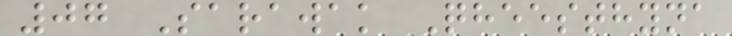07 Sarawak Qheesthyna
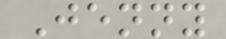Jenny
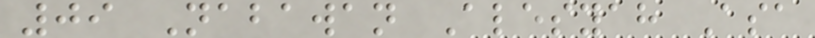09 Nabawan Alesyah Asa
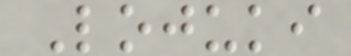Lojuki
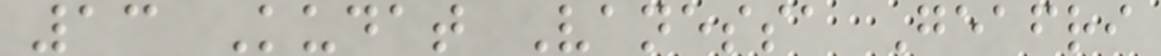13 Kudat Vanessa Geafri
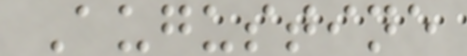Augustine
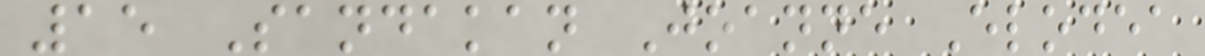15 Sandakan Joanne Elodea
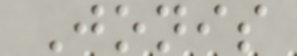Jonis
